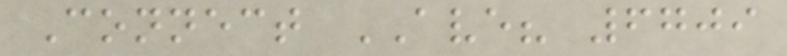Connect AVE? 6709
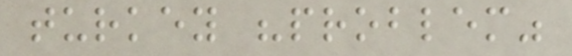turkey "problem"
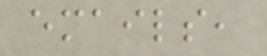emails,
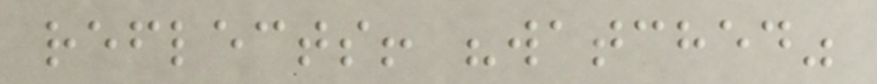reflects! "watched"
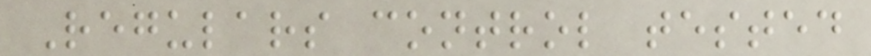Regulars control tested
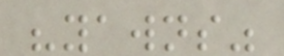"yawns"
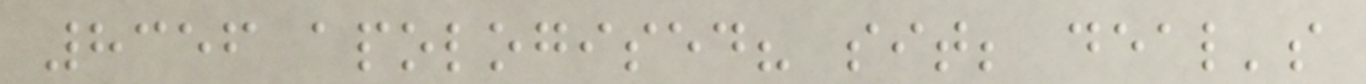8356 apologised? sit; deal's
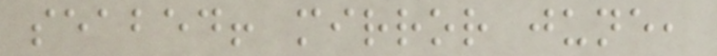seabed! mirror june,
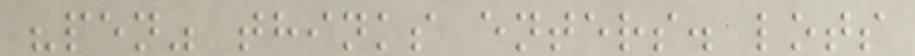"pen" thinks enters. lots
